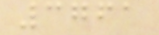3761
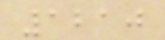1210
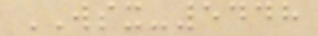WSX-5448
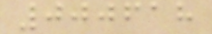000618
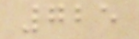725
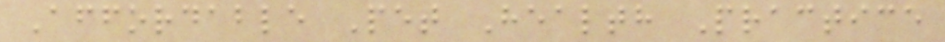Affordable Pet Health Practice
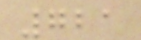721
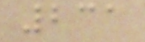231
